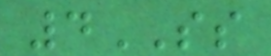4SS
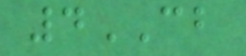4CB
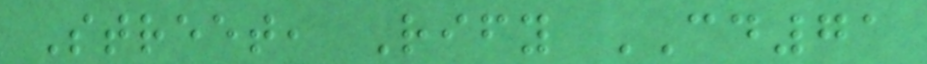Street, Rify CD71
